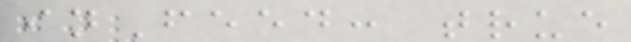inFeed: true
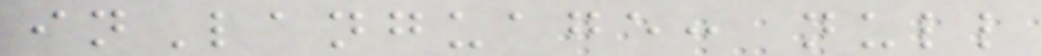inLanguage: null
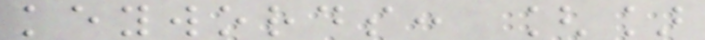keywords: []
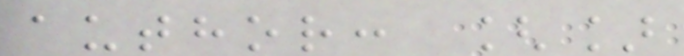author: []
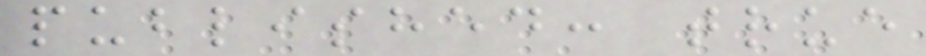published: true
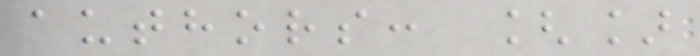authors: []
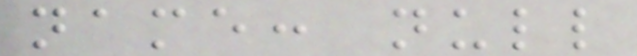name: null
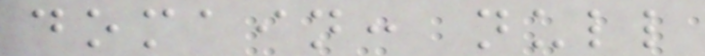domain: null
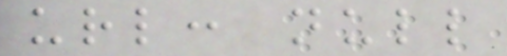url: null
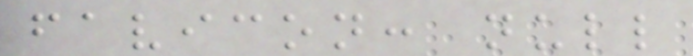favicon: null
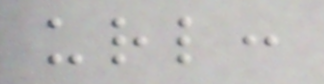url:
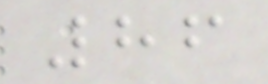86
